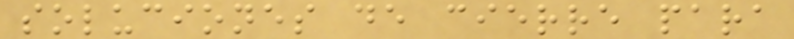soluciones de cierre para
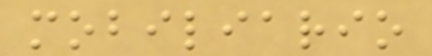mobiliario
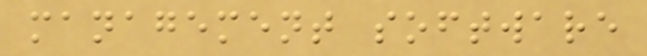management software
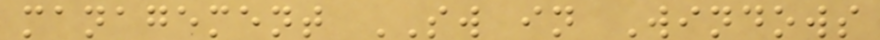management SW in Windows
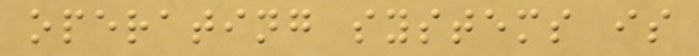operating systems is
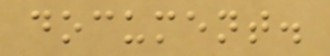document.
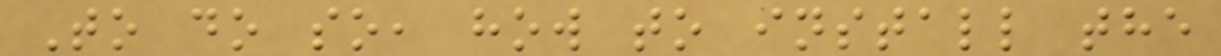To do so, how to install the
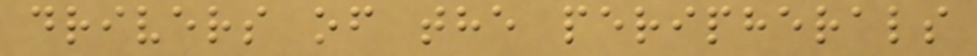drivers of the peripherals
